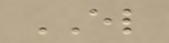EL
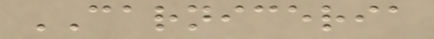CARNICERIA
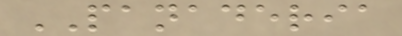PANADERIA
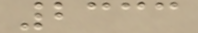2333
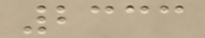2333
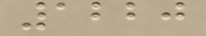1220
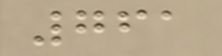761
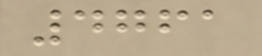4761
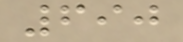690
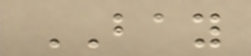BAY
